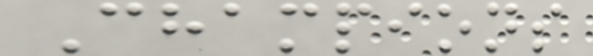Champions
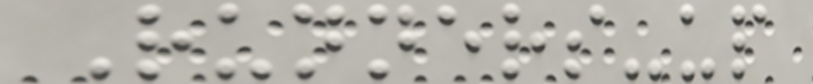Runners-up
